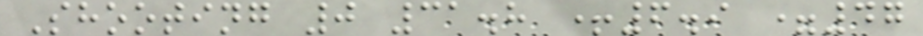Shooting 0 31.8 +6.9 =47
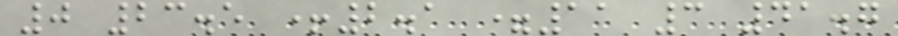0 23.5 +2.1 =11 3 41.7
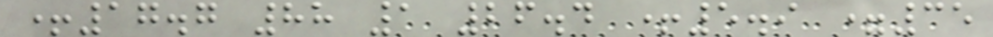+17.7 88 1 26.4 +5.9 =35
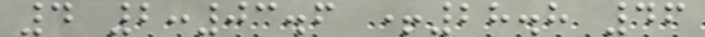4 2:03.6 +28.8 46
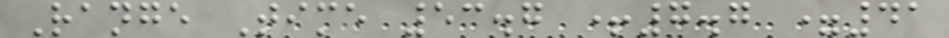Range Time 53.7 +7.7 =41
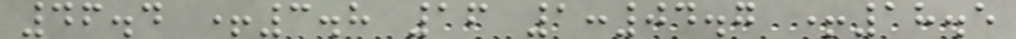46.4 +3.8 16 1:04.7 +18.5
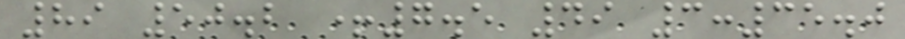89 50.2 +7.5 49 3:35.0
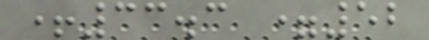+33.3 =52
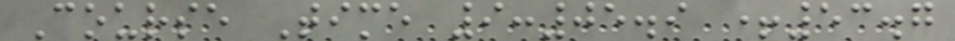Course Time 9:05.9 +53.7
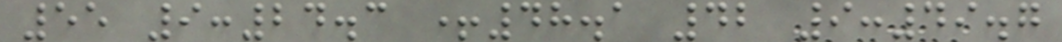55 9:24.3 +48.1 42 9:49.7
